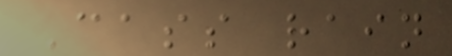Cass rain
